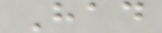Had
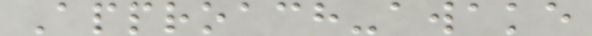Approach-awake
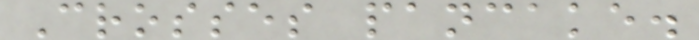Crosses pancake.
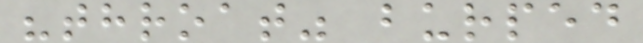"throat" burped
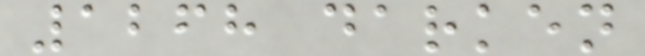1268 darken
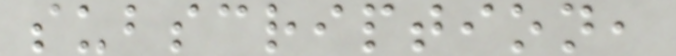subscription,
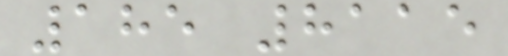185 8115
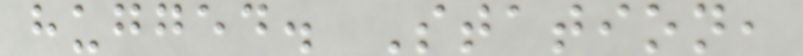hugged. Station,
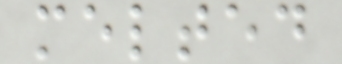melted
